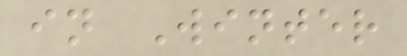in Winter
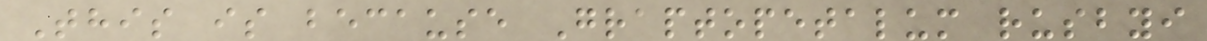This is because Graptopetalum rusbyi
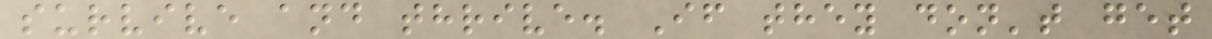survive and thrive. If they don't get
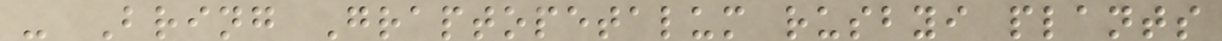- Bring Graptopetalum rusbyi plants
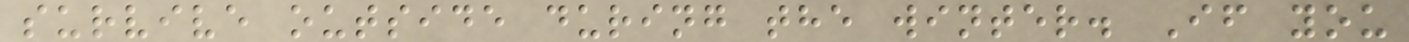survive outside during the winter. If you
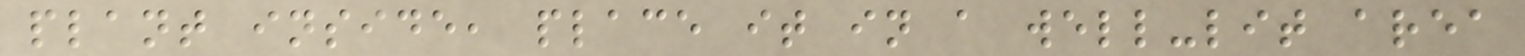plant inside, place it in a well-lit area
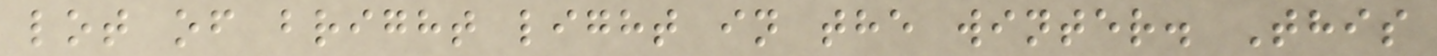lot of bright light in the winter. This
